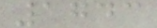1743
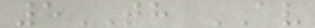5TH AV
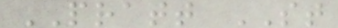PRATT ST
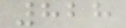828
